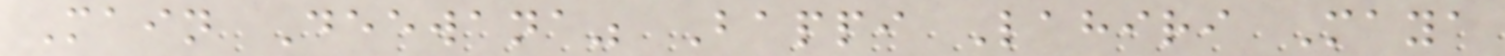Main Deewana" Bappi Lahiri Maya
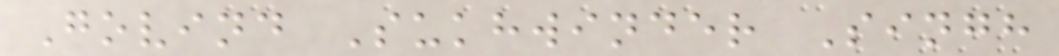Govind Sukhwinder Singh
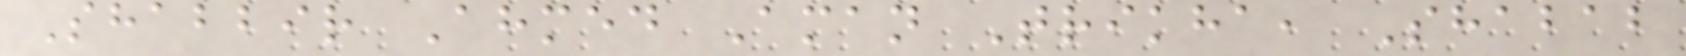Shabbir Ahmed Aman Trikha, Shabab
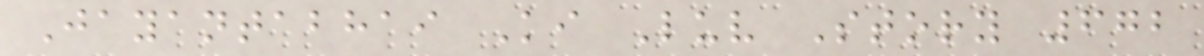Jayantabhai Ki Luv Story 672
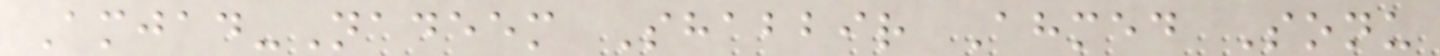Amjad-Nadeem Shabbir Ahmed Sonu
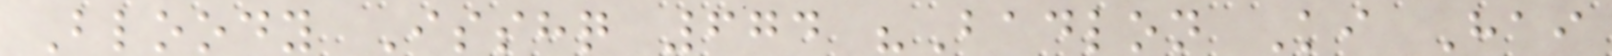Bloody Isshq 674 "Badlon Ki Hai
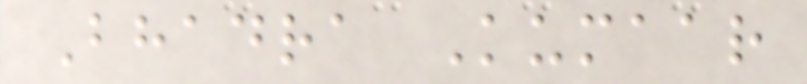Bhadra Kumaar
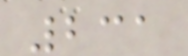231
